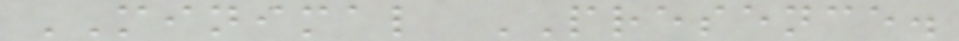MINIMAL PRESENCE.
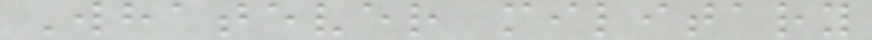Whatever military
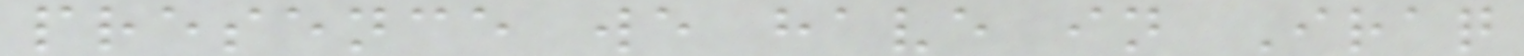presence we have in Iraq
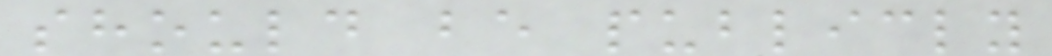should be publicly
